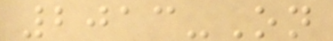2013-On
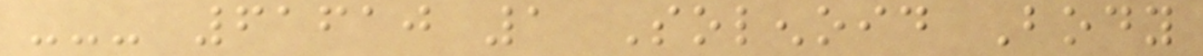--- 61610 1 Solenoid Body
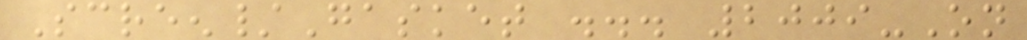Screen/Gasket ... 2009-On
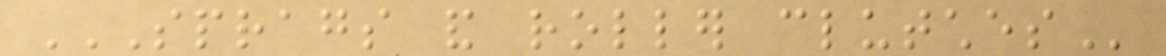SPRAGS AND ROLLER CLUTCHES
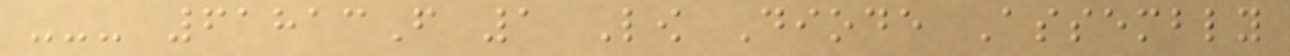--- 61813F 1 Low Diode Assembly
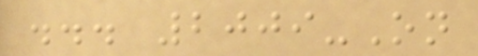... 2009-On
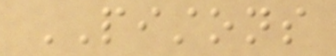PISTONS
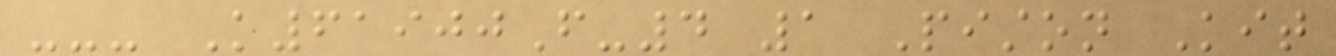--- K61900F-4 1 Piston Kit
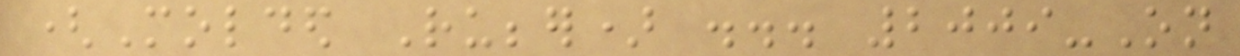(Molded Rubber) ... 2009-On
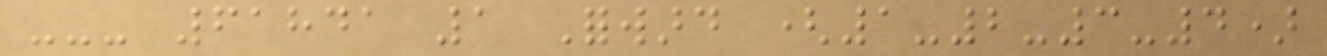--- 61841 1 Forward (1-2-3-4)
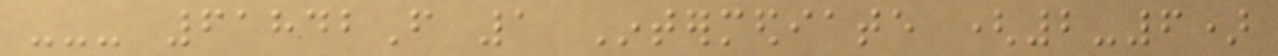--- 61842F 1 Intermediate (2-6)
